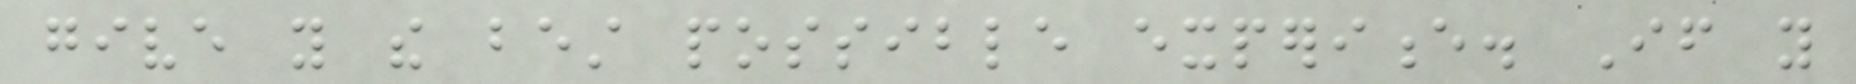give you the best possible experience. If you
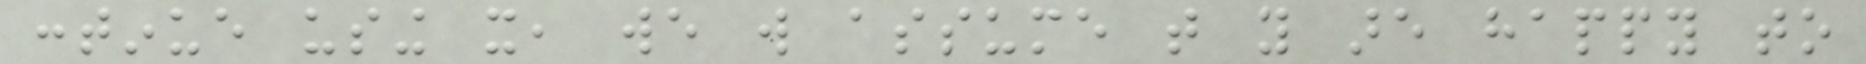continue using it, we will assume that you are happy to
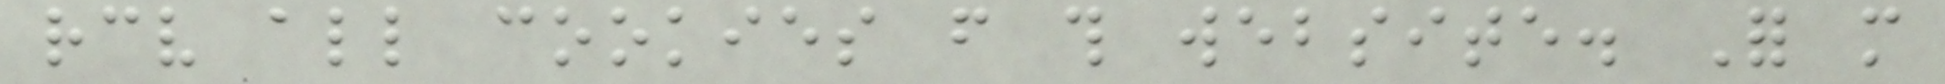receive all cookies from this website. For more
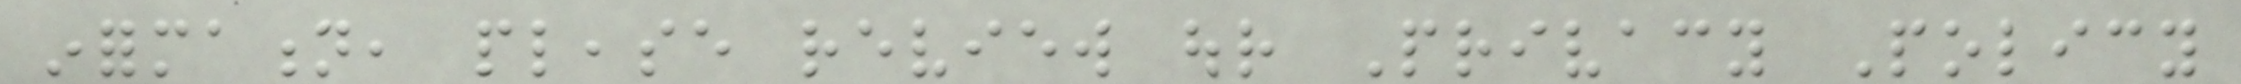information, please review our Privacy Policy
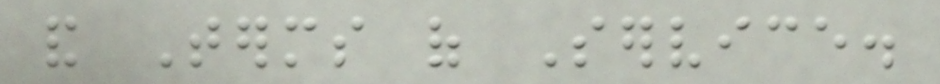and Terms of Service.
